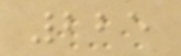225
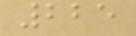225
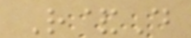R&D
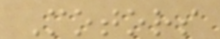Motors
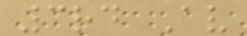3rd Av
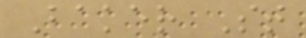Baker St
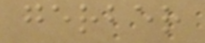gerber
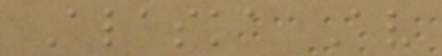Alaska Av
